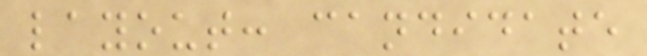layout: candidate
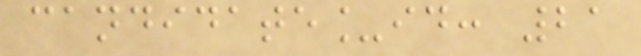candidate_id: 21
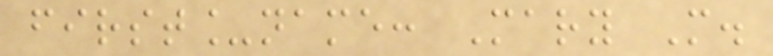first_name: Mary M.
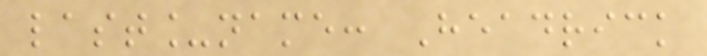last_name: Headrick
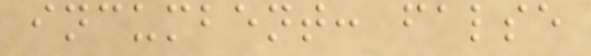incumbent: false
